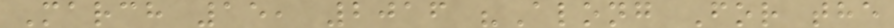March 15, 2016 "Along For the
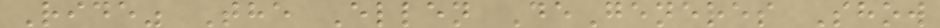Ride" The Ellen DeGeneres Show
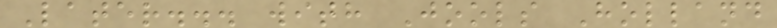Later... with Jools Holland
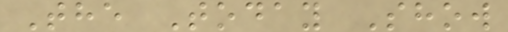The Today Show
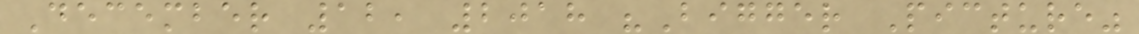December 12, 2018 "Bigger Picture"
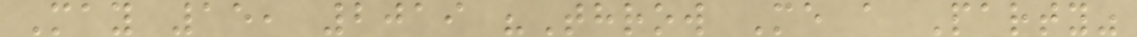May 15, 2019 "Throw Me a Party"
